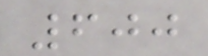600
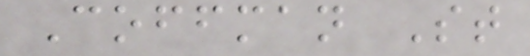Coffman St
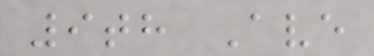9th Ave
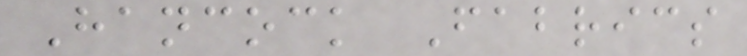Hancock Fabrics
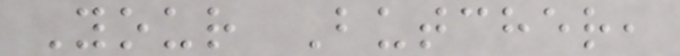Your Butcher,
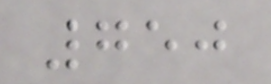750
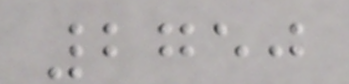2750
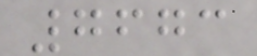7673
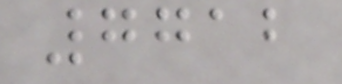7712
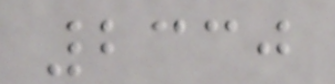2330
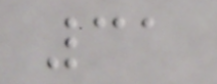31
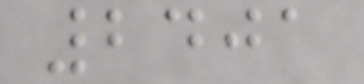2401
